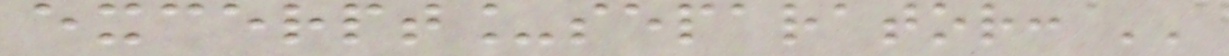excerpt_separator: ''
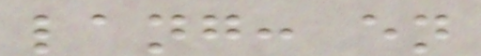lang: en
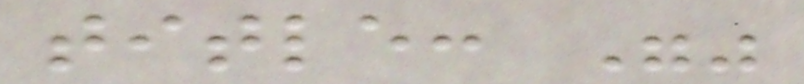title: ""
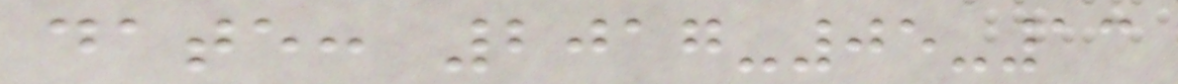date: 2017-05-13
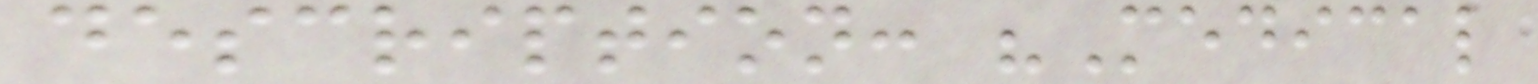description: "Medical
